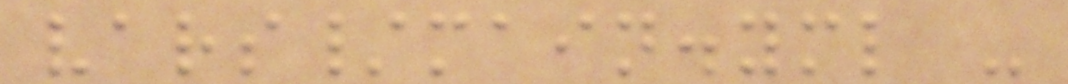vars/main.yml -
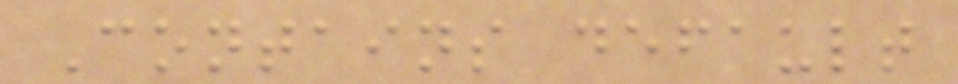Contains default
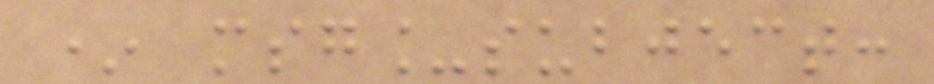* msg_subject:
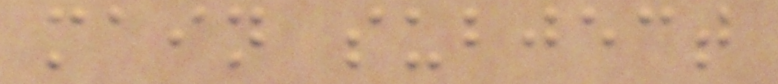main subject
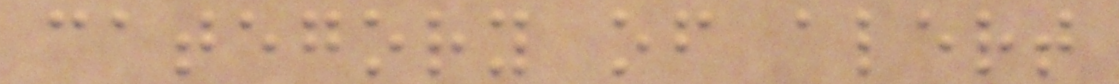category of alert
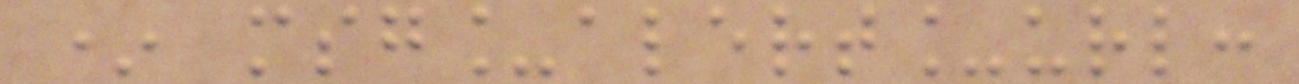* msg_alert_url:
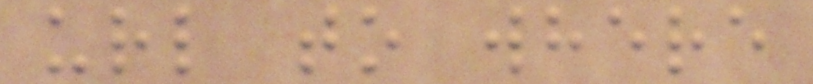url to where
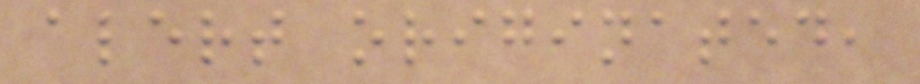alert originated,
